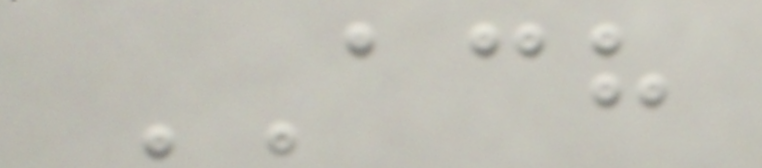ACH
